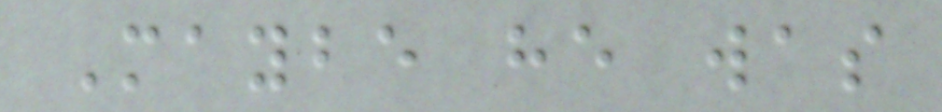Maybe he was
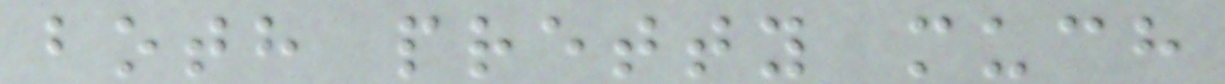both pretty much
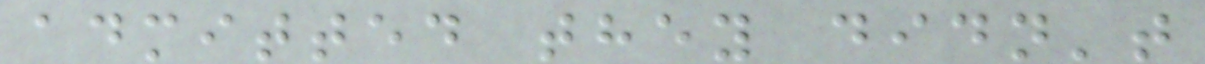admitted they didn't
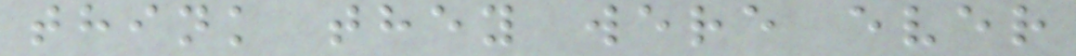think they were ever
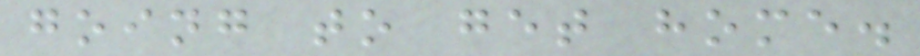going to get home.
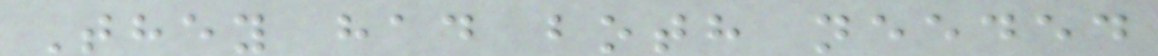They had both needed
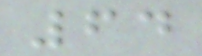64
